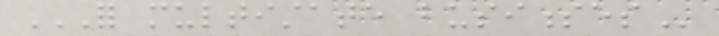FOR MULTISTATE BUSINESSES
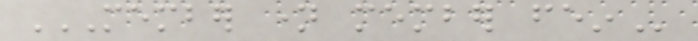MEMBER NAME MEMBER FEIN
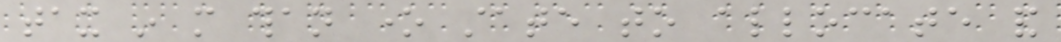tax in more than one state to allocate and
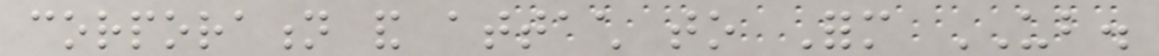corporation and attach to Form UB.
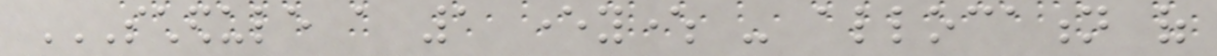SCHEDULE A 1 EVERYWHERE - ALLOCATION OF
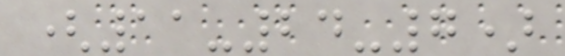(11-24-7)
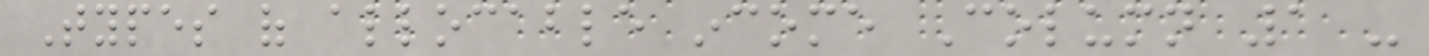Types of allocable income Column 1 -
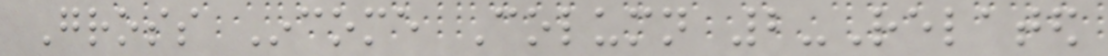Gross Income Column 2-Related
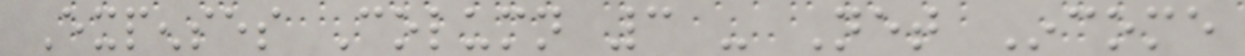Expenses Column 3 - Net Income
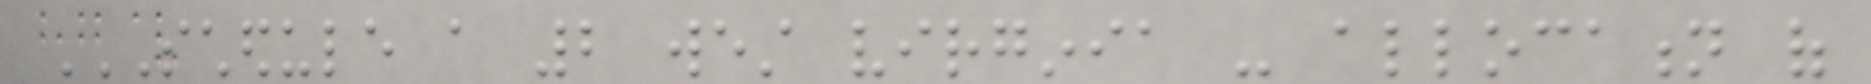SCHEDULE A 2 WEST VIRGINIA - ALLOCATION OF
